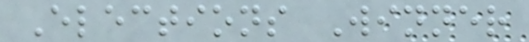Elections Winner
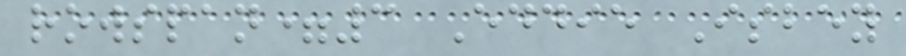rowspan=3 Eddie Isbey
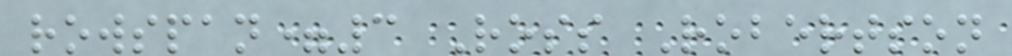rowspan=3 Ross Robertson
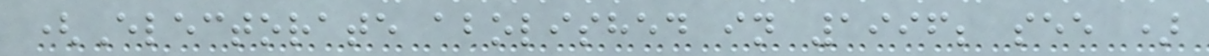(Electorate abolished in 1996; see )
